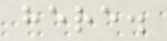here.
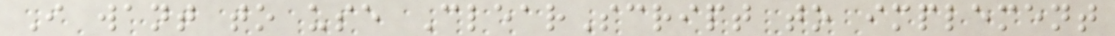I want to use ClearScript to implement
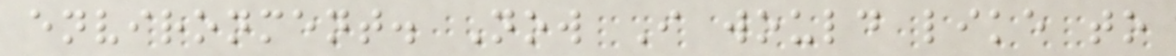environment. Now I would like to
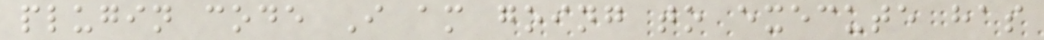plugin code I am going to execute has
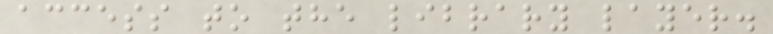access to the library layer.
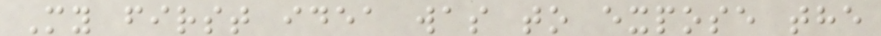My first idea was to expose the
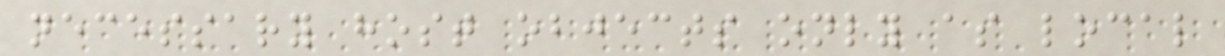necessary host objects only as local
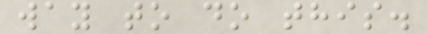way to do this.
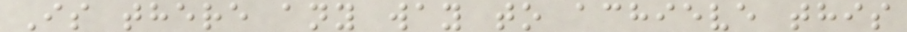Is there any way to achieve this
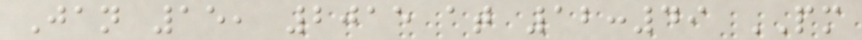Jan 15, 2015 at 12:49 PM
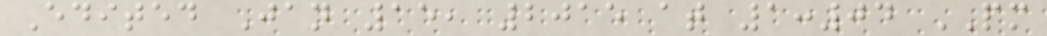Edited Jan 15, 2015 at 1:04 PM
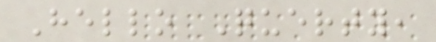Hello Querty,
